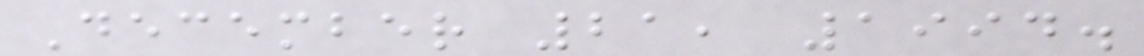December 21, 1994.
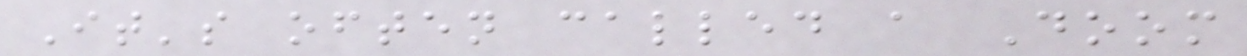It's often called a Doom
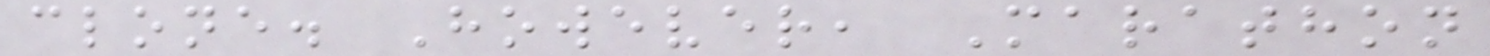clone. However, Marathon
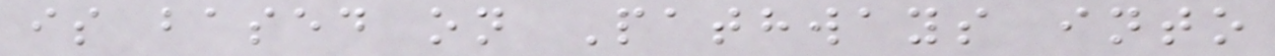is based on Pathways into
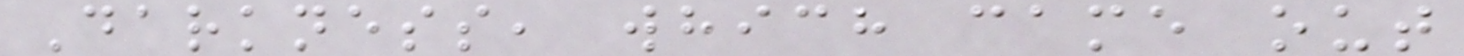Darkness, which came out
